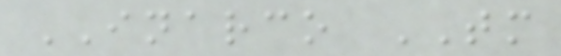INARCO TM
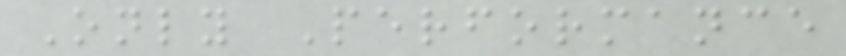Only Performance
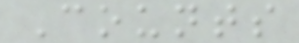Counts
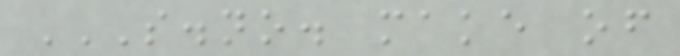S.NO. MAKE OF
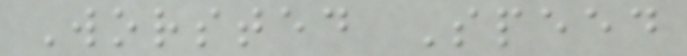Worsted Speed
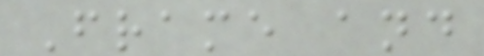Frame and
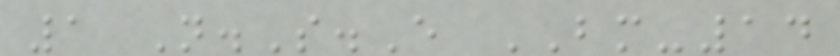1 N.S.E BM-14
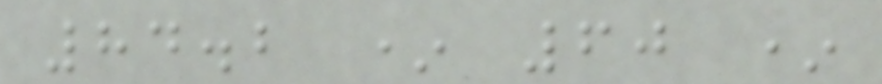84.2 * 60 *
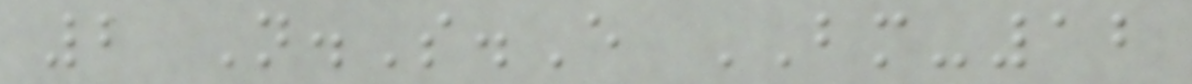2 N.S.E BM-12
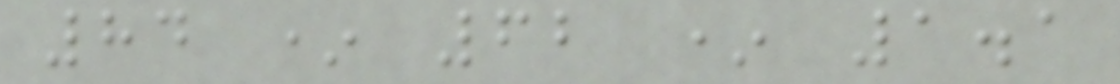84 * 62 * 1.1
